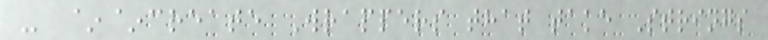- ~~create Wrappers that take Strings
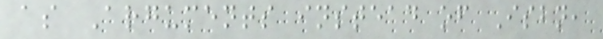as Arguments instead of Isbn,
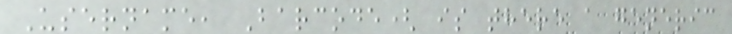Username, Barcode( is there a generic
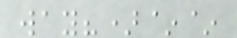way?)~~
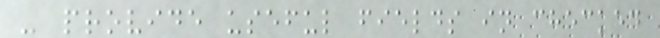- provide useful fields in checked
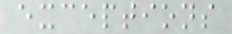exceptions
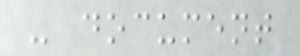- document
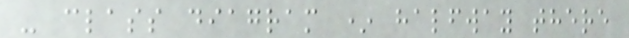- class diagram * halfway there
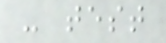- test
